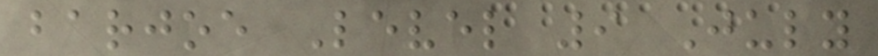barjoe Level 9 July
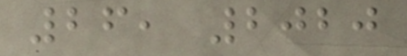26, 2020
